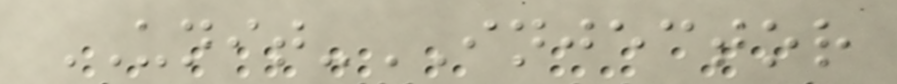UNIT-INJECTOR
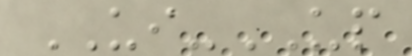UI-UP
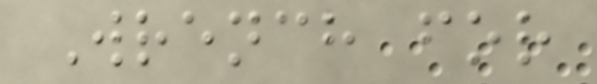Wrench for
